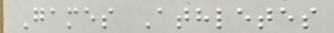Games Athletes
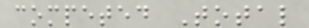competed Total
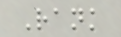Rank
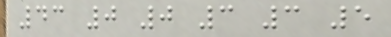43 0 0 3 3 5
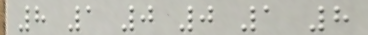8 1 0 0 1 8
